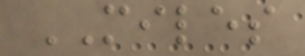MILES
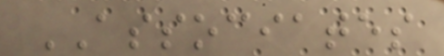ASSOCIATES
